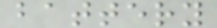battery
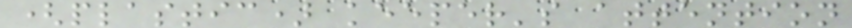(plastic) keeper's attention
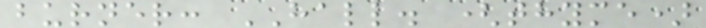burner: HALL. (thyme)
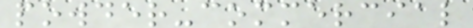powder-commercial
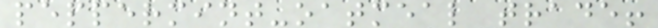peppermint-oatmeal trade!
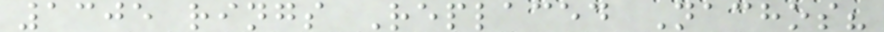1305 rings Replaced Nachos?
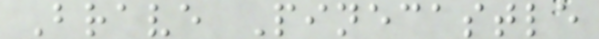Brave Pinecastle
